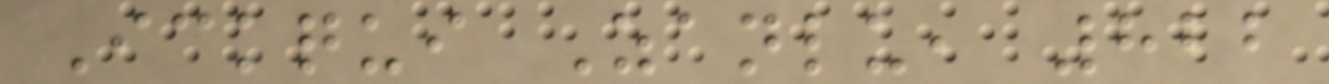Ickqui Zanlu, 822
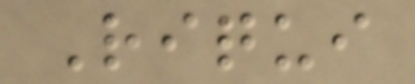Riqui
